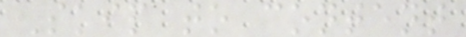Skip to content
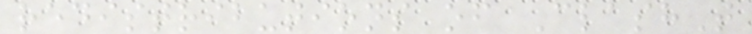redistributions of ClashT
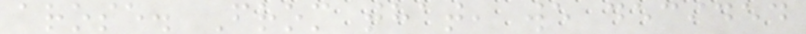arose. From that, we decided
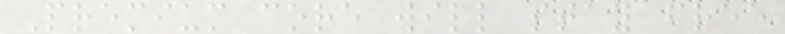Premium core will stay free
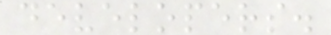developers.
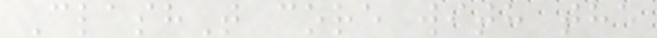ClashT core with the
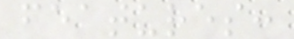features:
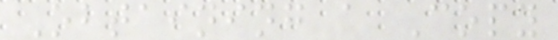Obtaining a Copy
